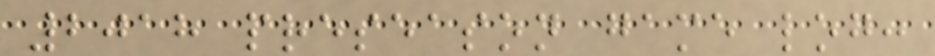2018 preseason game log:
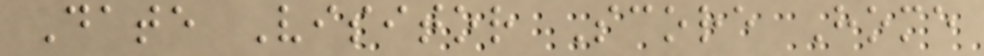Date Visitor Score Home
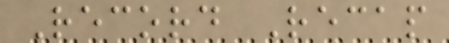Record Recap
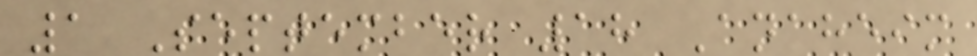1 September 18 Anaheim
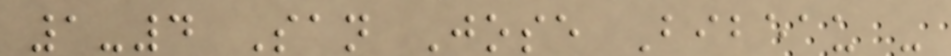1-4 San Jose Bibeau -
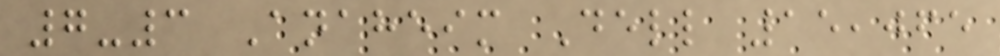7-3 Anaheim Dell 15,065
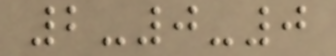2-0-0
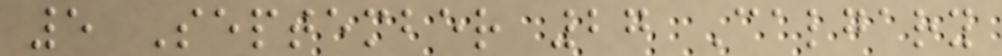5 September 27 Calgary
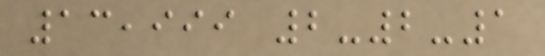13,999 2-2-1
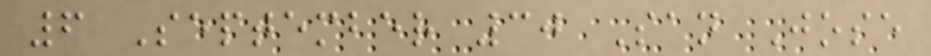6 September 30 San Jose
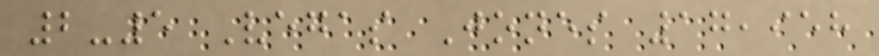2-5 Vegas Jones 17,958
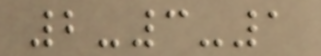2-3-1
